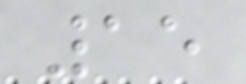15
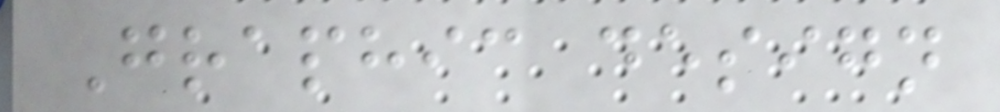Graphic design
